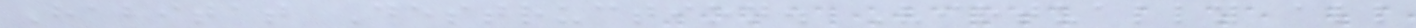Habitat Destruction. Virtually all
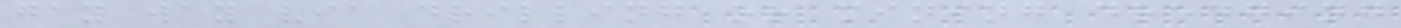gay way via drilling or mining dredging
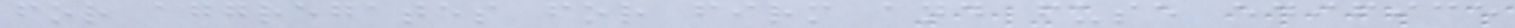for aggregates for firm and fuse edifice
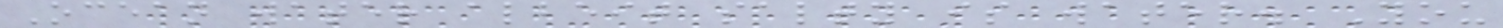Ocean water albeit salty is water. You
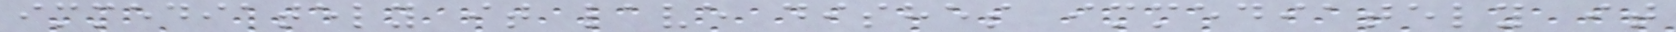immediately it lave dishes immediately it
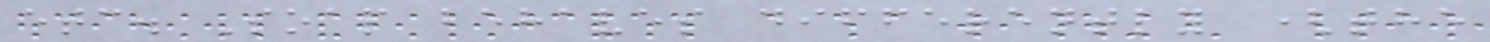etc. Soap behaves differently (the
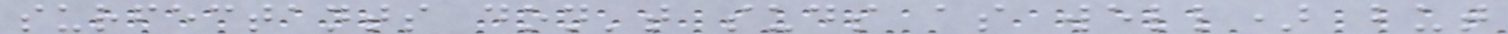surfectants don't suds as well) but
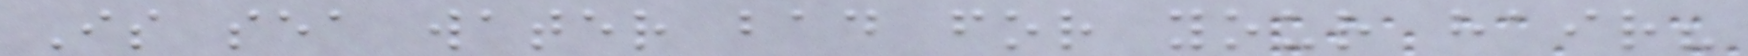Is sea water bad for your hair?
